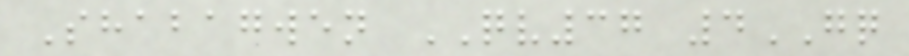Shabagwen QV37 4GQ
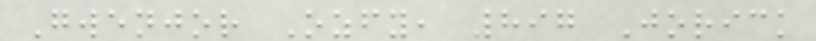Gwenjor Ozfy, 897 Jorick
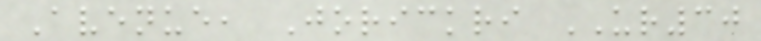Avenue, Jorickri UR30
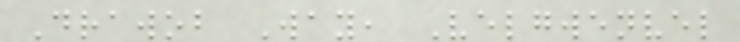Drawob Way, Velgwenvel
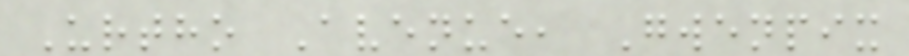Urtho Avenue, Gwenpix
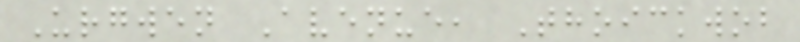Urgwen Avenue, Thoickwob
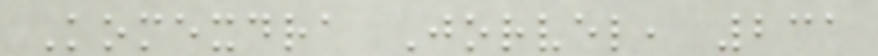Komexdra Jorvel, 231
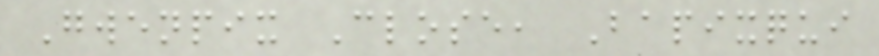Gwenpix Close, Bapixqui
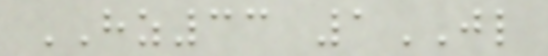HZ33 1JL
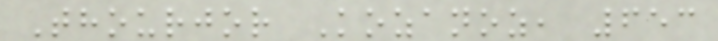Thourjor Kozanoz, 653
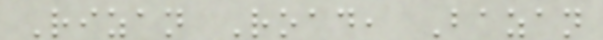Rizan Road, Bazan
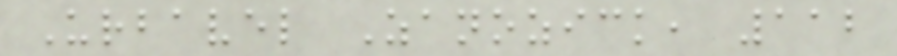Urbavel Zanozick, 112
